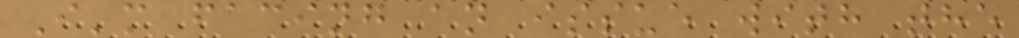I'm facing an issue with the
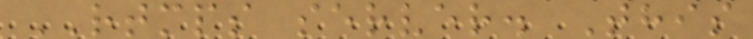RTMPS server. This
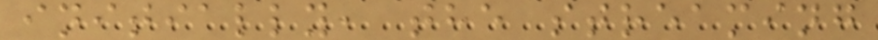initially, the streaming
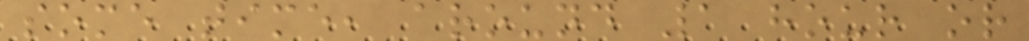some time, around 1 hour or
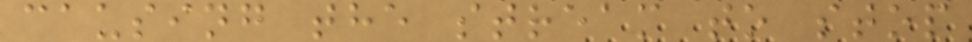causing the stream to stop
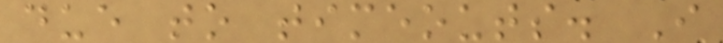due to timeouts. I
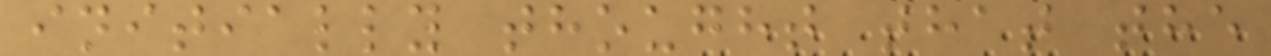initially thought that the
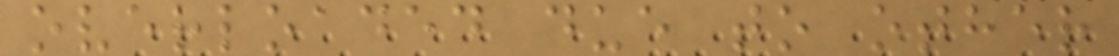overloaded due to other
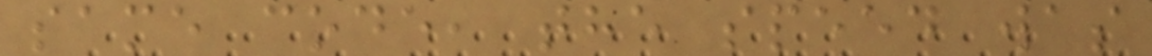same code, the speed was
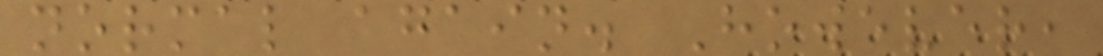normal again. However,
